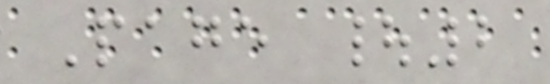Page |2
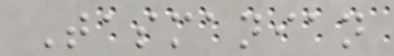Tasmanian
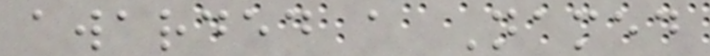awarded a Named
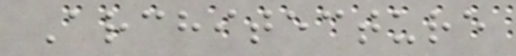Architecture
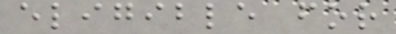eligible for
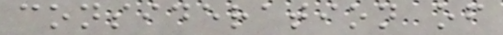consideration of
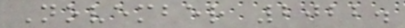November 2022.
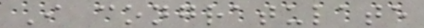I congratulate
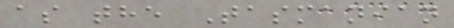as the Tasmanian
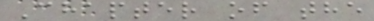Chapter of the
